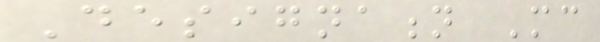Designation Mc
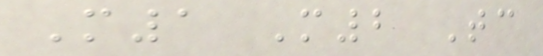M1 M2 Tc
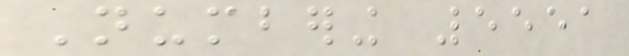Numbering 5551
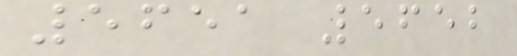5651 5652
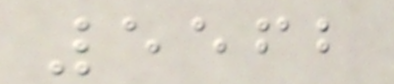5562
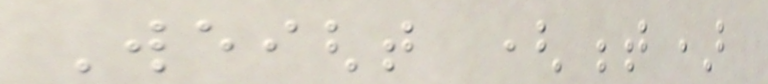Weight (t)
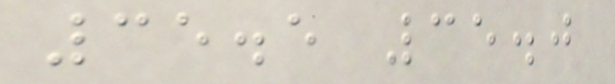35.5 35.0
